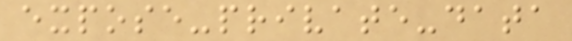expose-private-data
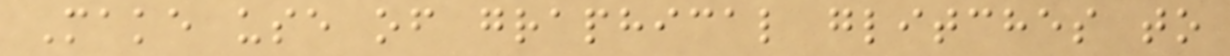Make use of graphical glitches to
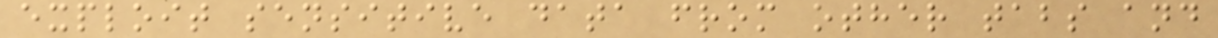exploit sensitive data from other tabs and
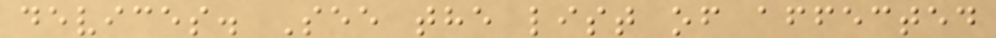devices. See the list of affected
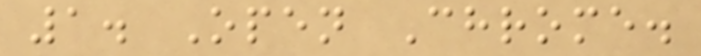1. Open Chrome.
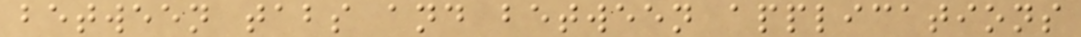between tabs and between applications
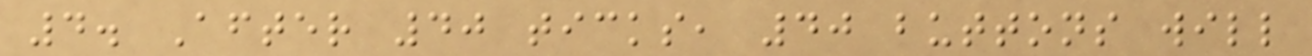4. After 40 ticks, 40 buttons will
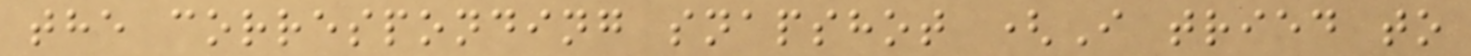the corresponding snapshot (I tried to
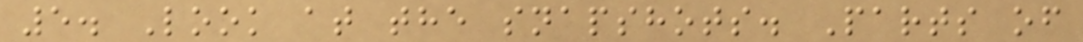5. Look at the snapshots. Parts of
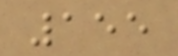155
